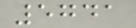5741
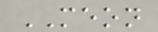MEON
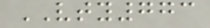VTY773
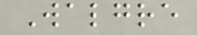Walgre
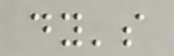dy's
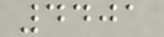4401
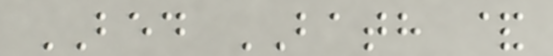BED BATH &
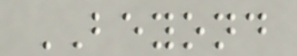BEYOND
